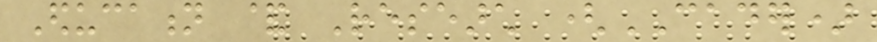Education & Research (CADER)
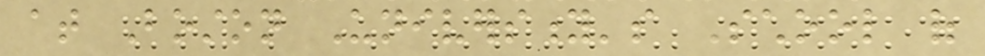at Boston University's School of
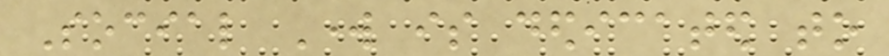Social Work is dedicated to
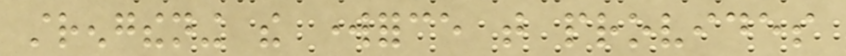strengthening the workforce that provides
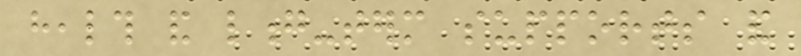health and long-term supports and
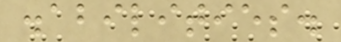disabilities.
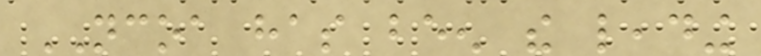NCOA has been the leading
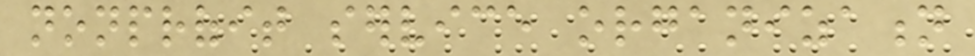nonprofit service organization
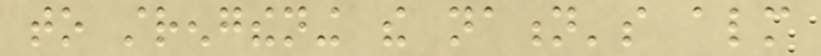to strengthening the nation's almost
